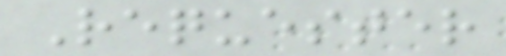Requester
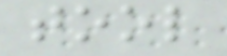tool
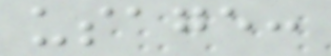usage:
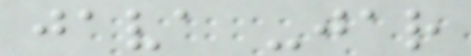java -jar
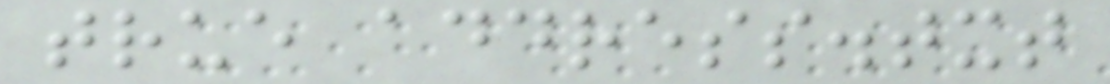true address.txt
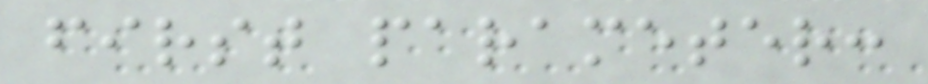first parameter:
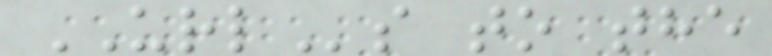URLs to the
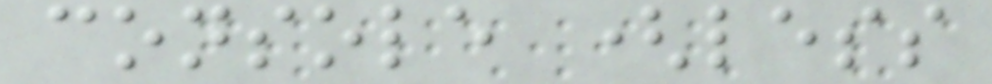console (less
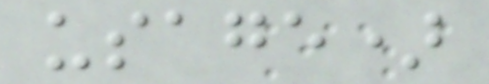usage)
